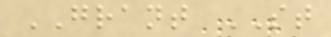GRANT ST
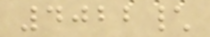4022\
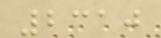2310
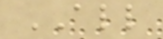ALL
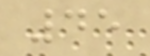45
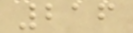216
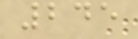245
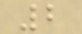2
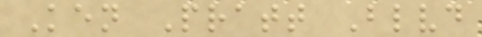Ken Pratt Blvd
